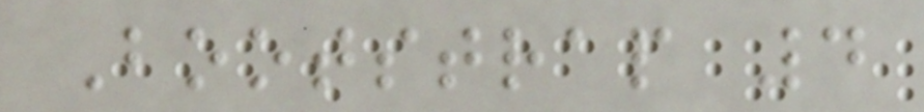Bootstrap 4
